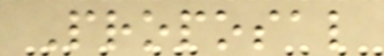Proposal
